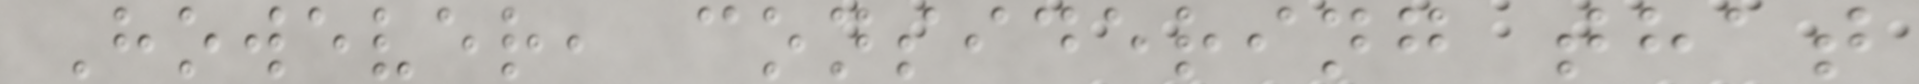However, considering that
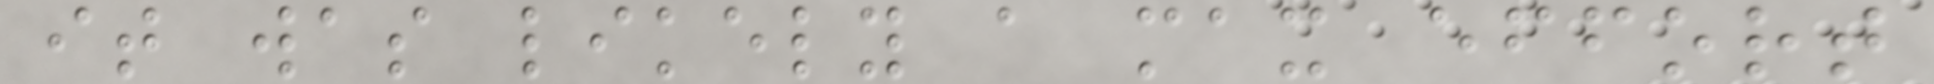it was likely a max effort
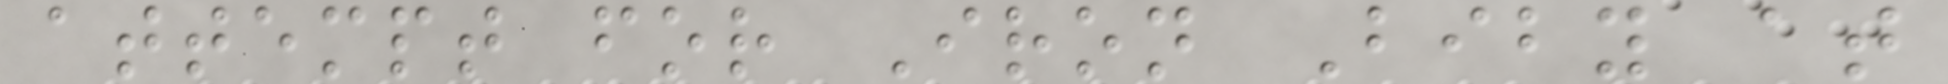attempt for Iron Biby at
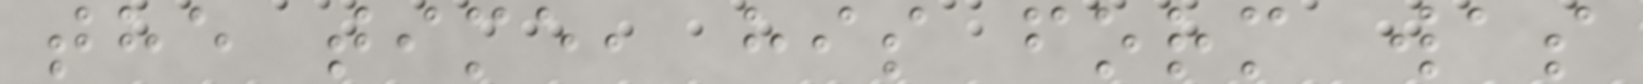the time, his form was
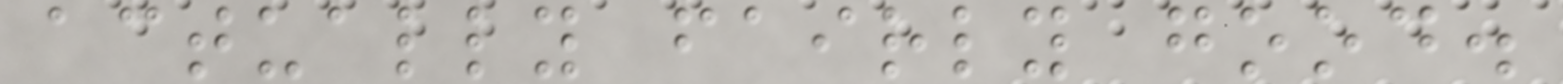actually fairly good.
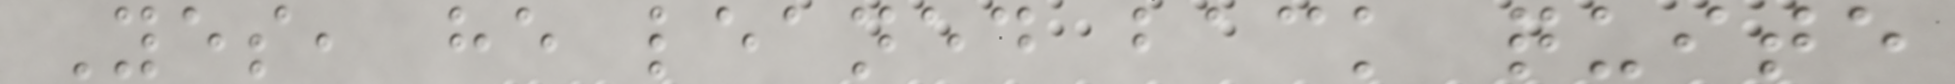Yes, he leaned back quite
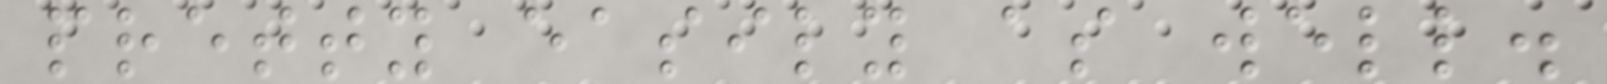pretty easily as well.
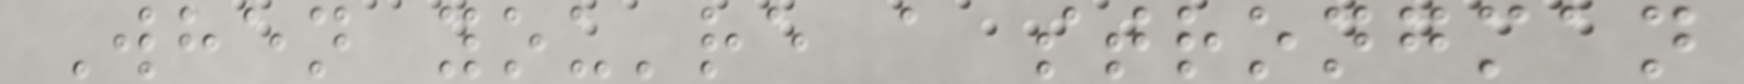When you're a strongman
